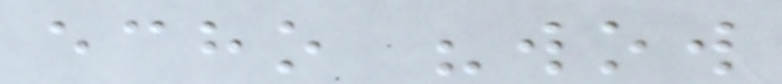echo "wow
